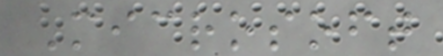Microsoft
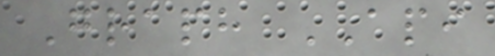Graph API
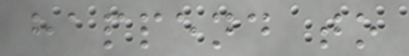happend to
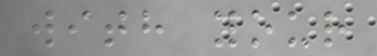with your
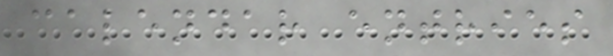calendar entries
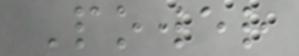Power
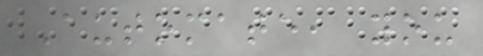Automate, you
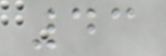43
